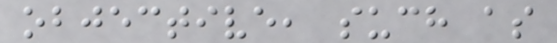objective, such as
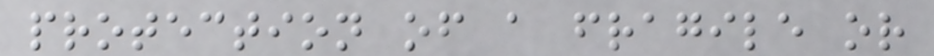protection of a fragile or
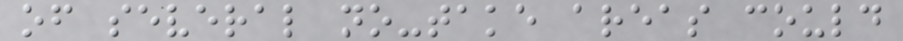of several no-take areas could
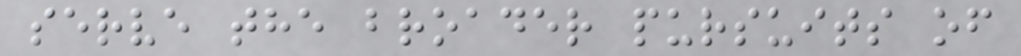serve the broader pursuits of
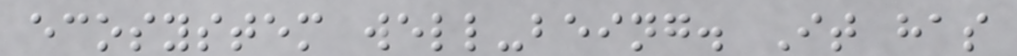ecosystem well-being. It has
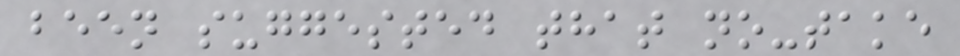been suggested that no-take
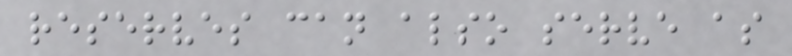reserves can also serve as
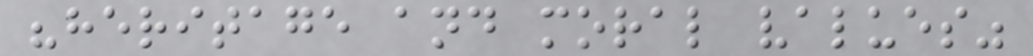"heritage and moral values"
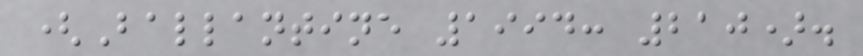(Ballantine 1994: 210).
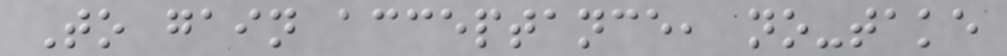To gain acceptance, no-take
